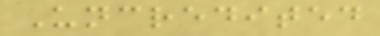Uncredited
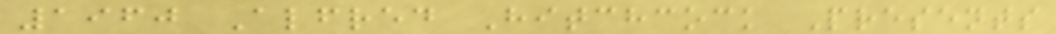1960 Alfred Hitchcock Presents
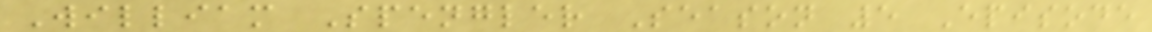William Spengler Season 5 Episode
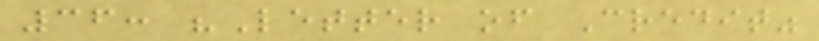36: "Letter of Credit"
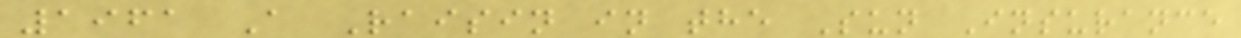1961 A Raisin in the Sun Insurance
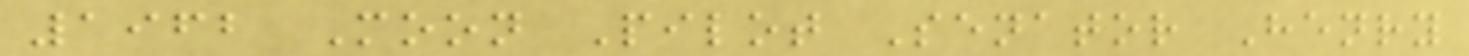1962 Moon Pilot Senator Henry
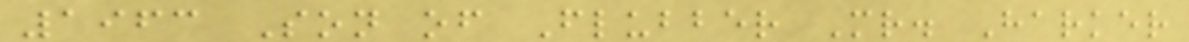1963 Son of Flubber Mr. Harker
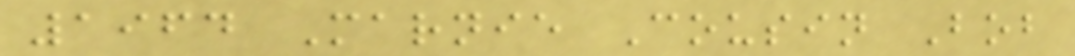1964 Marnie Cousin Bob
